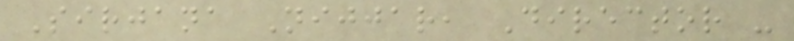Sirjana Nijjar, Director -
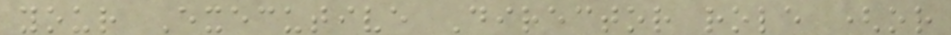your Executive Director role (or
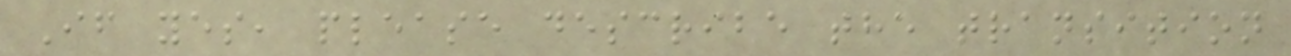If yes, please describe the transition
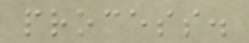process.
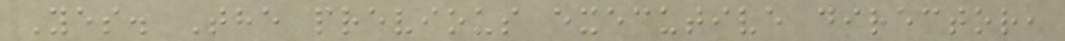Yes. The previous executive director,
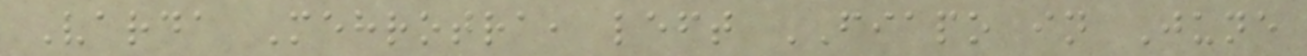Varda Mehrotra, left FIAPO in June
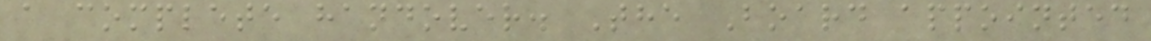a complete handover. The Board appointed
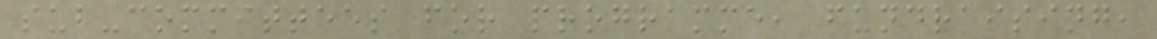sub-committees for programme, fundraising,
